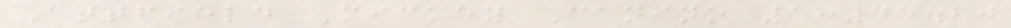Attfield Mickey Canino 1:45.20
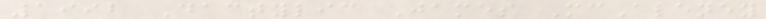1992 Dactylic James McAleney
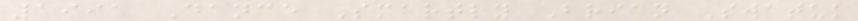1991 Dance Smartly Brian Swatuk
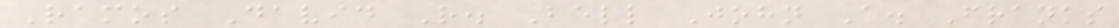Ramos David R. Bell John A. Franks
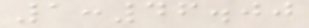1:46.00
